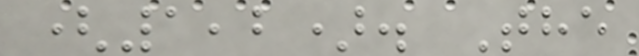(1,2). The
